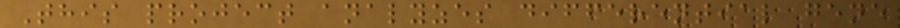This project analyzes differential gene
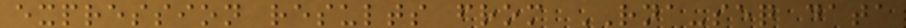expression results from RNA-seq data
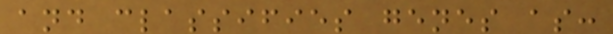and classifies genes as:
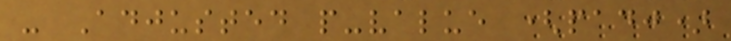- Adjusted p-value (padj)
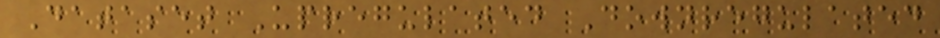Dataset Upregulated Downregulated
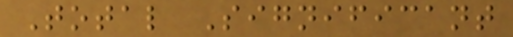Total Significant
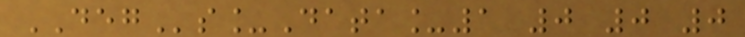DEGs_Data_1 0 0 0
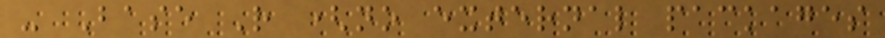- Base R (no external packages
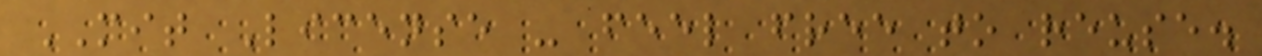MIT License - feel free to reuse.
